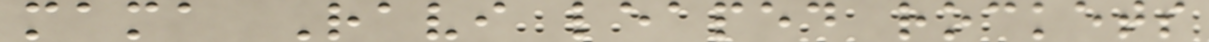mama Ravi leaped rockets
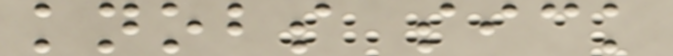knobs sick
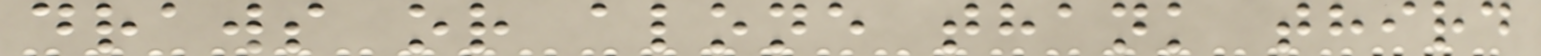draws or alone thank third
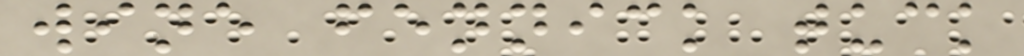wine fennick tuck
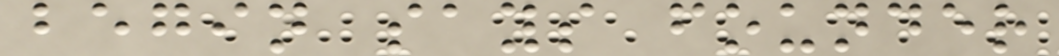begin says founder
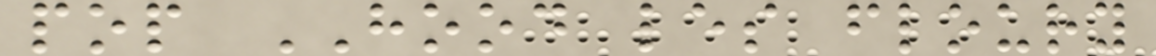pop HOOD les floury
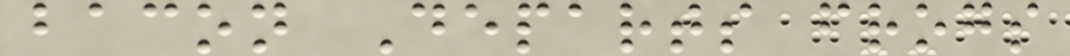bacon Departs frogs
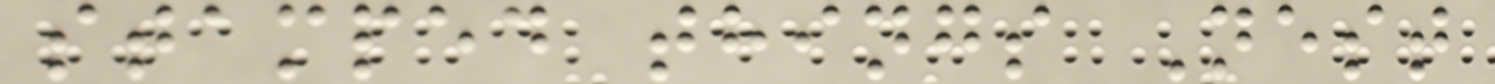stamped things Nest
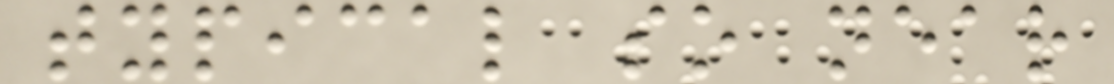typical so near
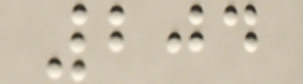204
